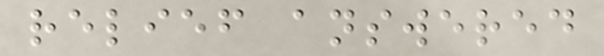relief answered
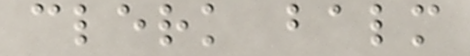clerk balm
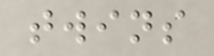twins
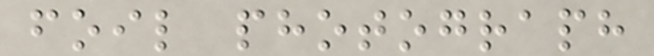foil photograph
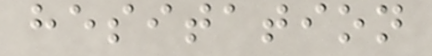hesitation
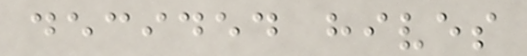decided hives
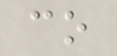co
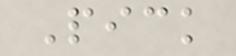Pick
